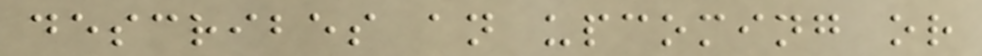describes an upcoming or
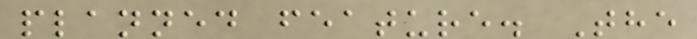planned feature. The
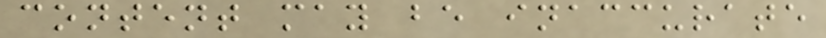content may be inaccurate
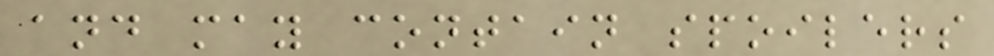and may contain spoilers
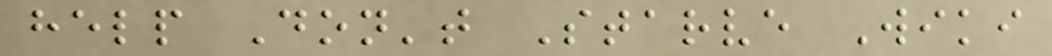help Don't Starve Wiki
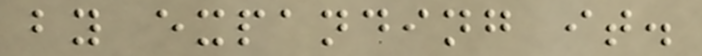by expanding it.
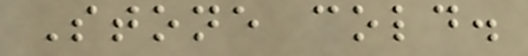Stone cold.
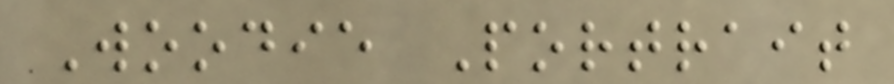Woodie Portrait
